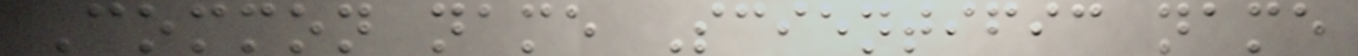Common name Scientific name
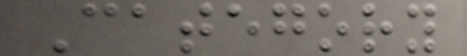Category
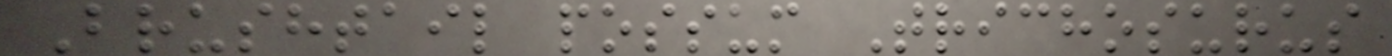Brushtail possum Trichosurus
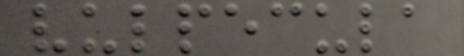vulpecula
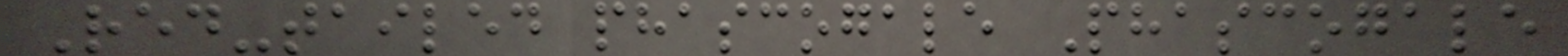Red-tailed phascogale Phascogale
